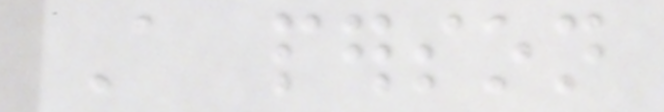A person
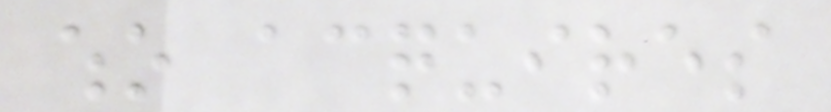who acquires
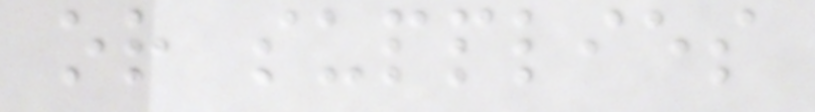or supplies
